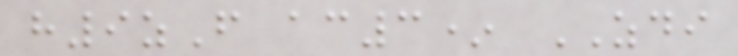h9zF ac3* ZDI
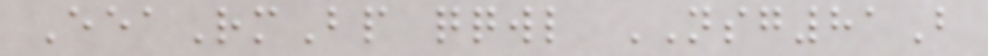EeaRmBp qqwl NSG81B
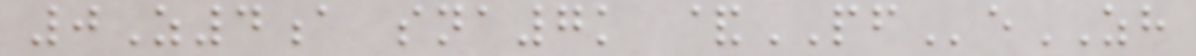0Z4a sna7k &PFeZH
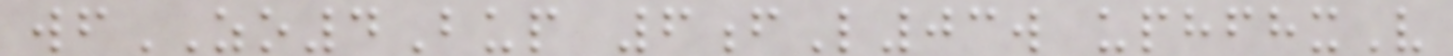wfZO4Bup 6fL03w uphfhxV
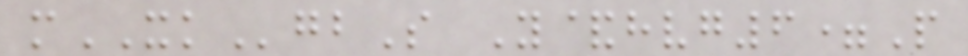mXKgbS Y&hvg6=P
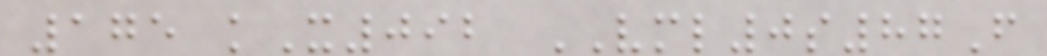175 kX092 VML0s87F
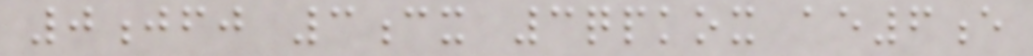0jfj 3cx 3qpkox ae6e
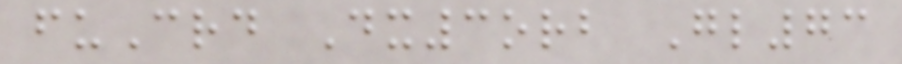fuCrd Dx3orb Gl73
